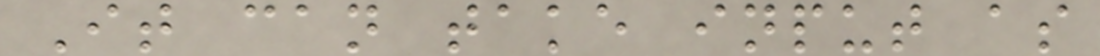It can take input as
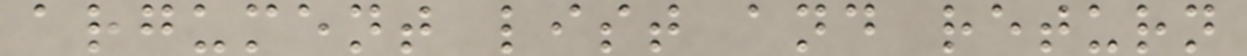argument list and return
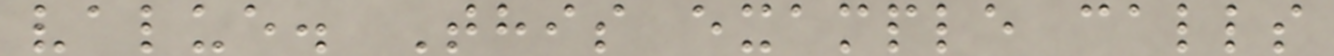value. This example calls
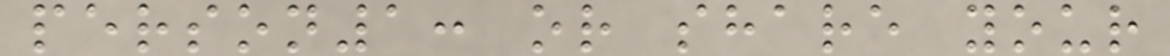person1: or share your
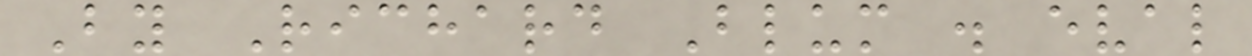By Richard Blum . eval
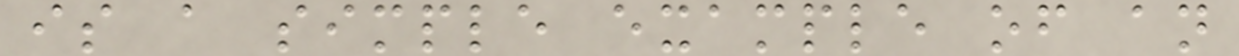is a simple example of an
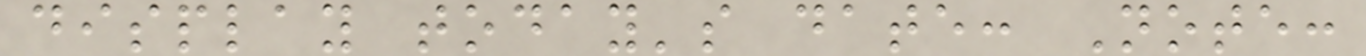display today's date: Note:
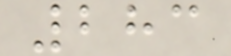283
